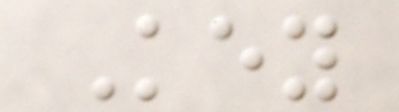Key
